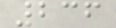236
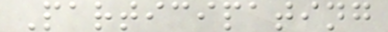Participating
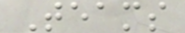Teams
